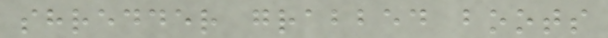shredder grabbed boots
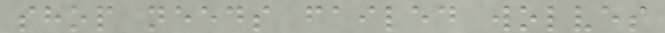shop needs failed wolves
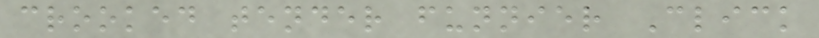crooked tender funnier Click
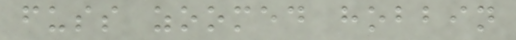fuss zoomed hobbin
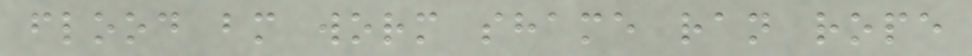flood bm worm shame ran rope
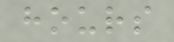hours
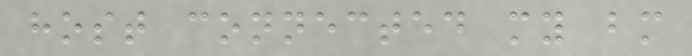host connected my bm
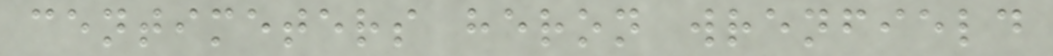centimeters heron wrenfield
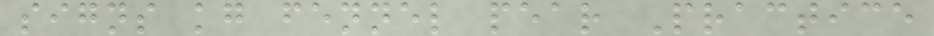signs kg fennel pear Practice
